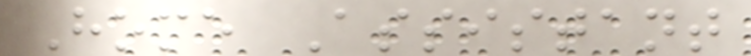Home Assistant
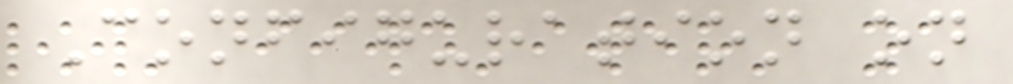Configuration on
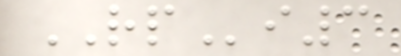RPi3
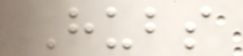Hubs
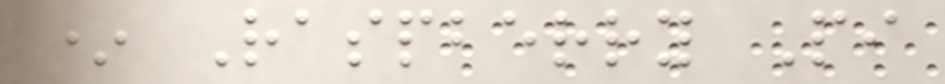* Raspberry Pi
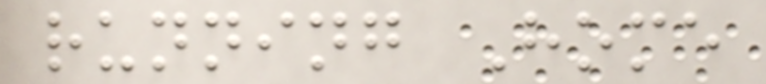running Home
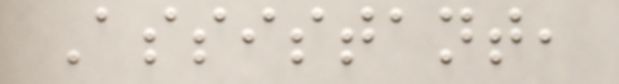Assistant,
